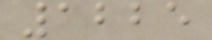1225
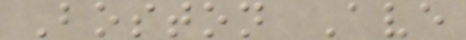Boston Ave
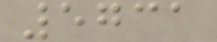5731
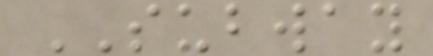SUBWAY
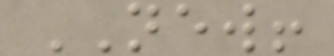NEW!
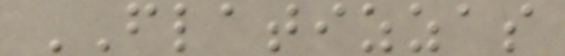FLATIZZAS
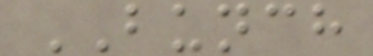BUNCH
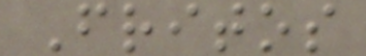Fritos
